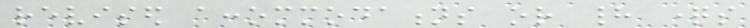revised accommodations or had questions
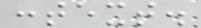context.
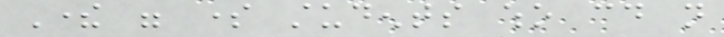There were some students who could not
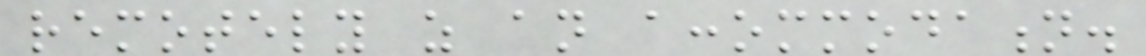remotely as an accommodation.
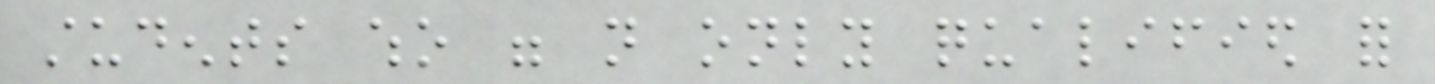students who were not only qualified for
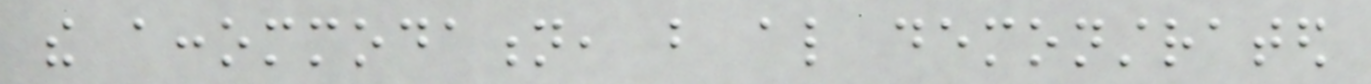the accommodation, but also demonstrated
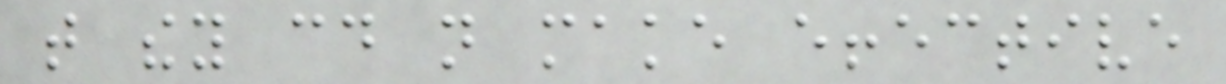that they could not make effective
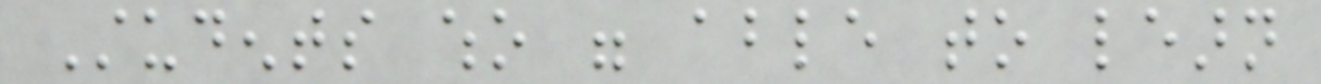Students who were able to learn
